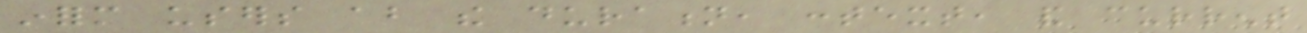inform users about the duration, context, and current
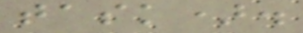task).
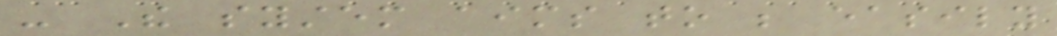- The system aims to be easily
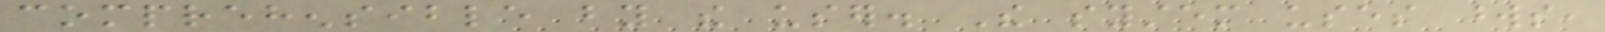comprehensible by the user. The system uses words,
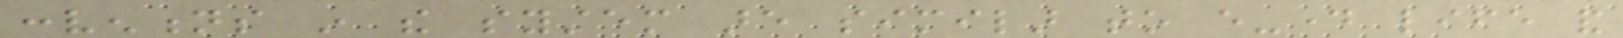conventions in the system are similar to every-day life and
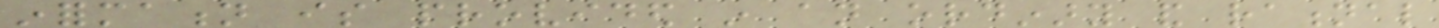information is provided in an ordinary and rational
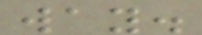way.
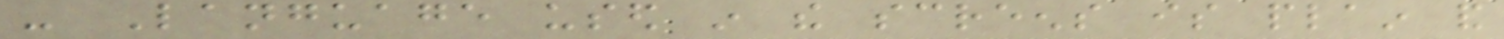- Language used in the screens is plain and
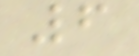6
